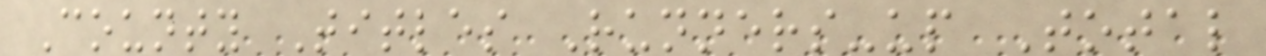County Titles Runners-up Total
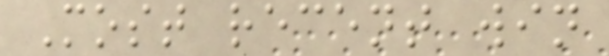Most recent win
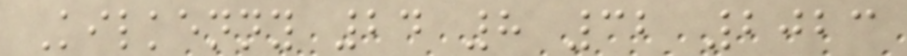Kilkenny 24 8 32 2023
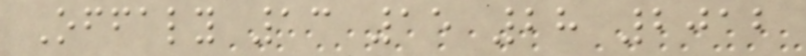Offaly 13 15 28 2012
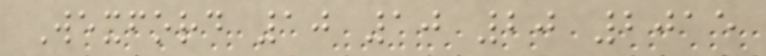Wexford 10 10 20 2015
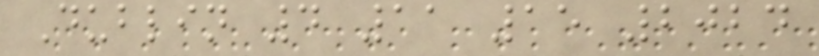Dublin 4 11 15 2024
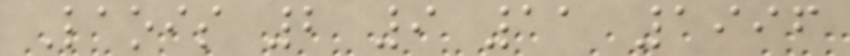Laois 2 9 11 1996
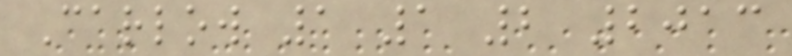Carlow 1 1 2 2013
